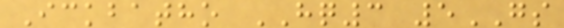Ickbatho HQ3 5GS
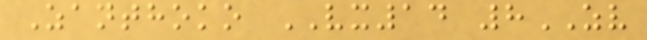Zanthoko VX14 8ZV
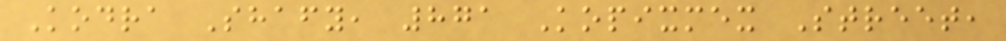Kodra Shafy, 871 Kopixmex Street,
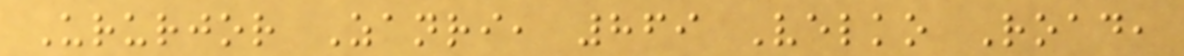Ururjor Zanri, 869 Velko Road,
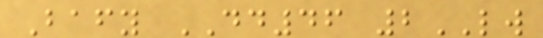Bafy DD46 2LW
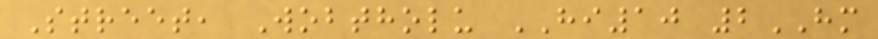Street, Wobtholu HI10 2HM
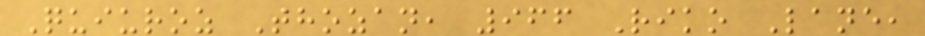Quiuroz Thozan, 966 Riko Lane,
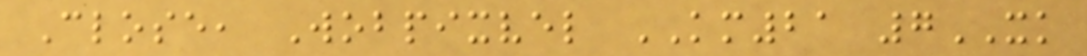Close, Wobpixvel KM21 7XK
